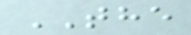THE
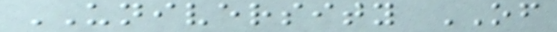UNIVERSITY OF
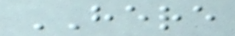HERE
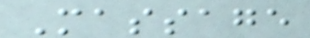Massage
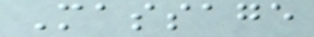Massage
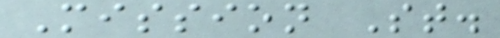Mission St.
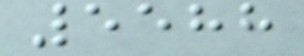5588
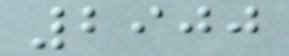2900
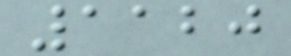1120
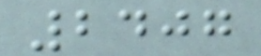2407
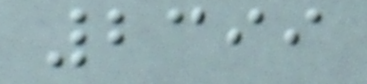2399
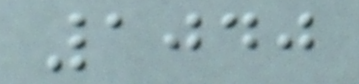1040
